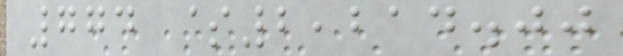774 $2,214.00
